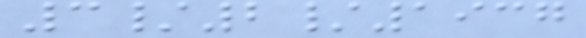3/2/1937
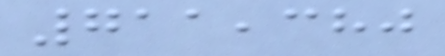711,380
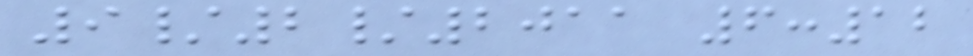9/2/2011 6:12
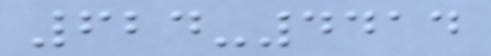624-4414
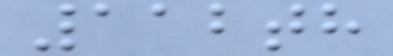112th
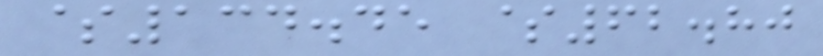$134.45 $62.80
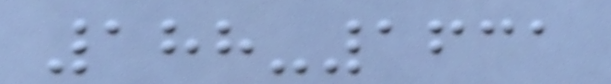188-1631
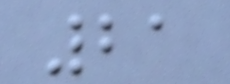21
